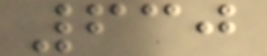630
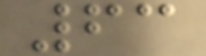63
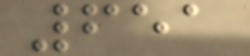651
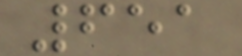651
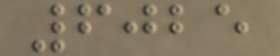6025
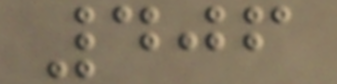406
